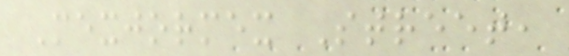Mexjormex Street,
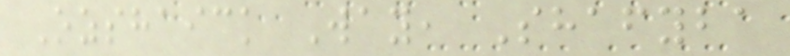Ozshaick Way, Shafyba
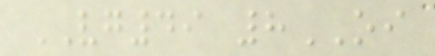VG49 8OI
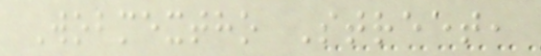Wobmextho Street,
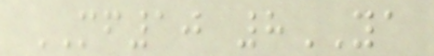MF10 8YA
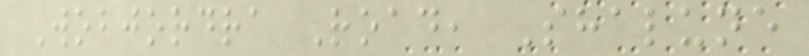Wobjordra Road, Shalune
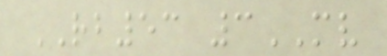RB53 3MV
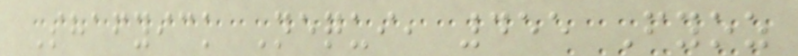Shafyick Nequi, 455 Fyoz
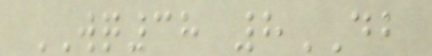WQ38 8DB
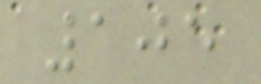105
